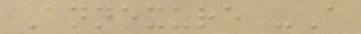Annexure -A
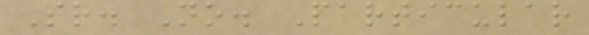Sr. No. Particular
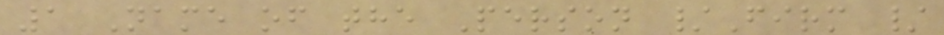1 Name of the Person /Firm /
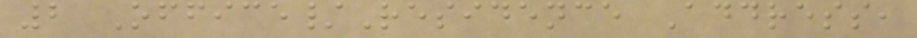2 Office/Residence Address,
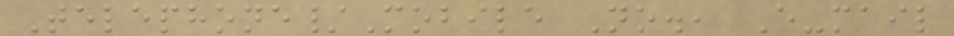Telephone/Mobile No., E-mail
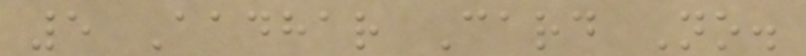5 Aadhar Card No.
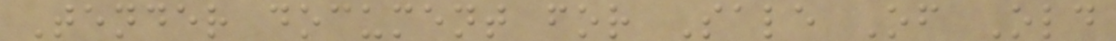Tender document for Sale Of Old
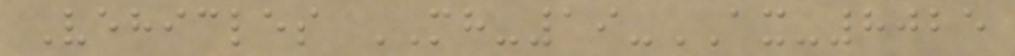Vehicles MH-19-AX-8025
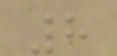8
